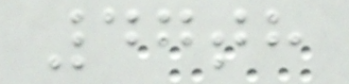47th
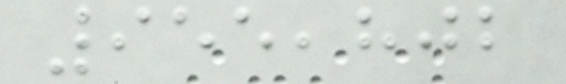955,802
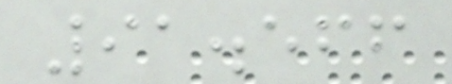91.566
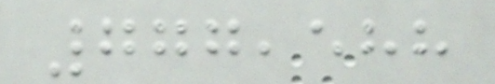777,588
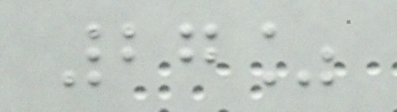27%
